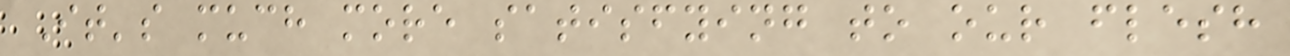It's much more satisfying to our flesh
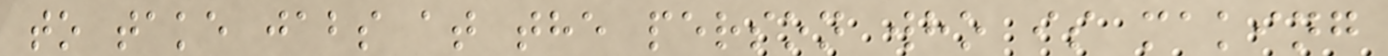to take jabs at the person who is making
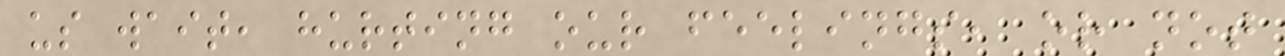us wait, hurting our feelings, or not
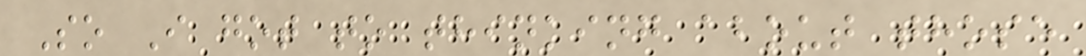So I got to thinking about those
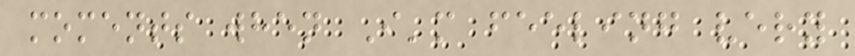moments when I'm feeling very
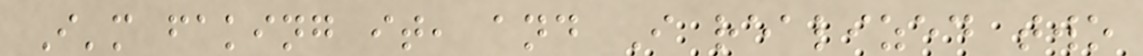I'm faking it, and I realized two
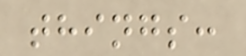things:
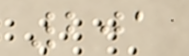201
